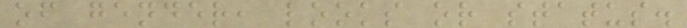of gender, looks or status.
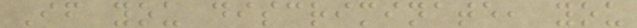If you discriminate, you
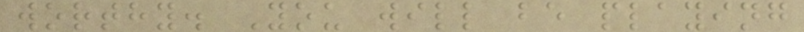worthy. You will be playing
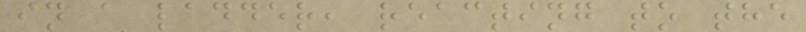in a ladder, reacting to the
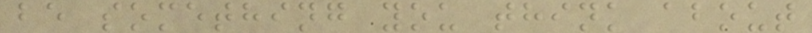be something you think about
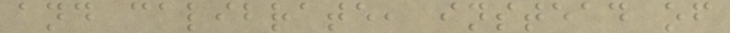and calibrate, instead of
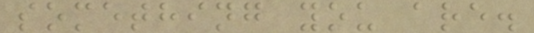something you are.
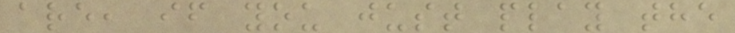are, if you just play the
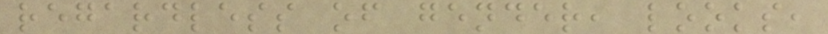regardless of gender, looks,
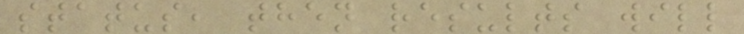status, then results will
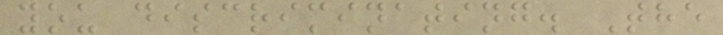you discriminating. The
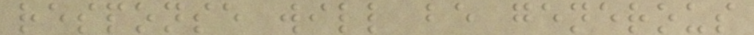response will be generous
